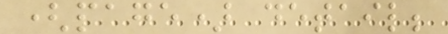(page) detail;
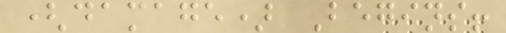(damage) Begins!
